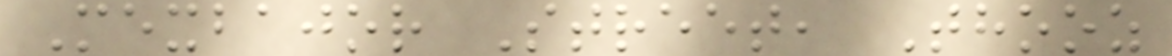Mexbajor Street, Thooz
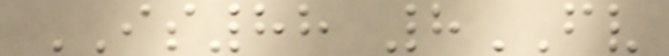IS88 8FV
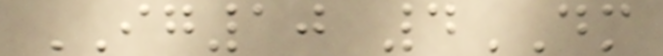IG10 4DM
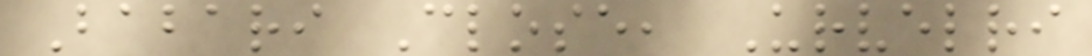Babari Close, Urvelri
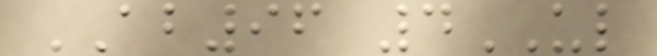AB96 4UL
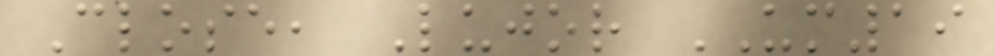Close, Lujor UM19
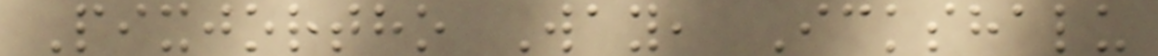Pixjortho Way, Ickshalu
